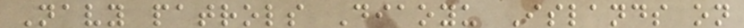Navy patrols Diaoyu Islands on
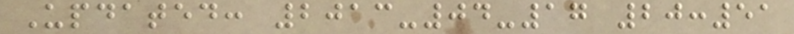Updated: 2013-04-17 20:51
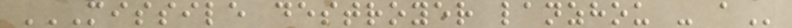MISSILE DESTROYER LANZHOU - A
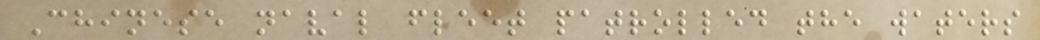Chinese naval fleet patrolled the waters
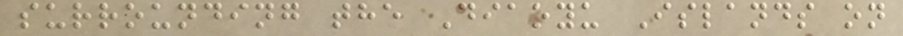surrounding the Diaoyu Islands on
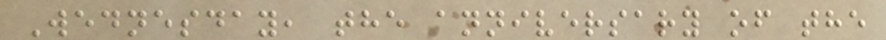Wednesday, the anniversary of the
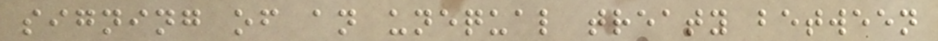signing of an unequal treaty between
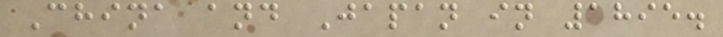China and Japan in 1895.
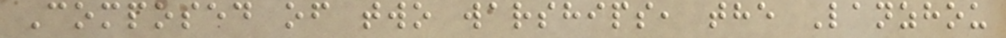Composed of two warships, the Lanzhou
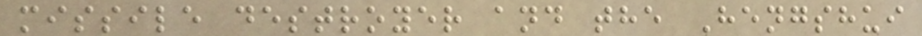missile destroyer and the Hengshui
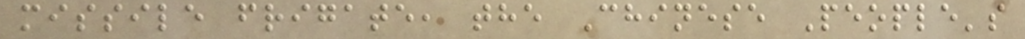missile frigate, the Chinese People's
